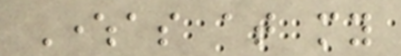Whereas at my
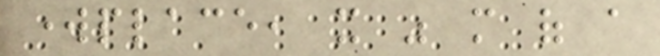workplace, it was more of a
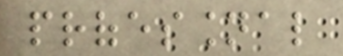professional
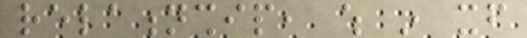relationship, which in itself
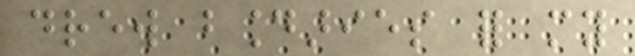drew boundaries for my
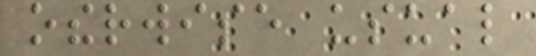otherwise usual
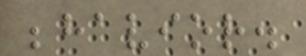behavior.
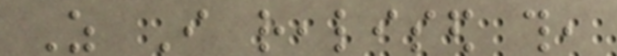As I realised this,
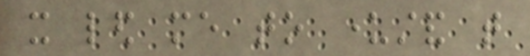it led me to understand that
